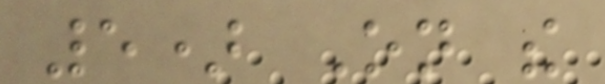5) On the
